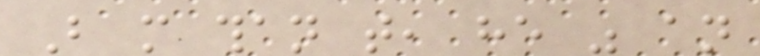But more than that, he was an
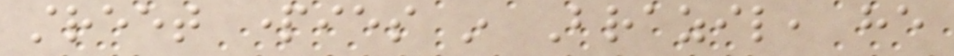street parties in Brazil, he
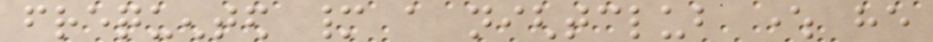frequented many a nightclub where he
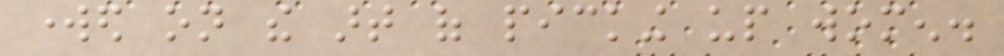worked on the art of picking up women.
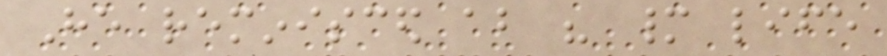He reminisced about his many life
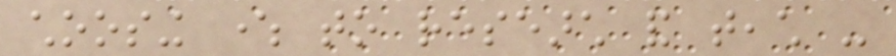choosing where to research and teach -
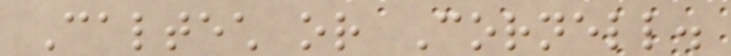Caltech or Cornell.
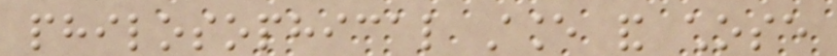philosophical stance and chose
